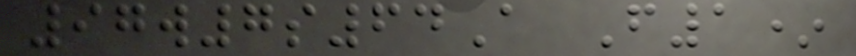97w7s64A F1*
